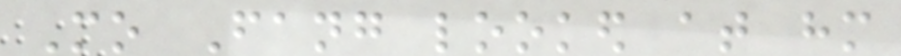Mo Fang looked at him
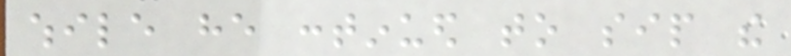while he continued to sip the
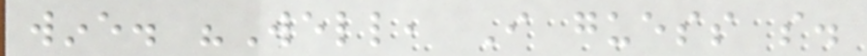wine. "Well, I guess so.
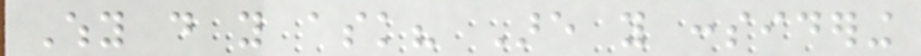Why do you ask? Are you considering
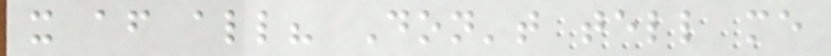it after all? Don't tell me
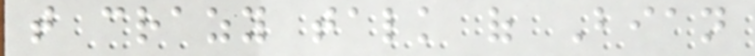that crazy talk of Bian
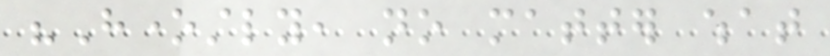"Honestly, no matter what
